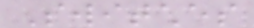Switches
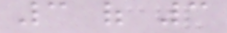3 of 3
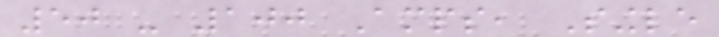50 - 100 Amps, Single
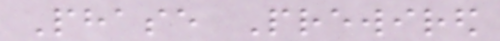Phase Prewired
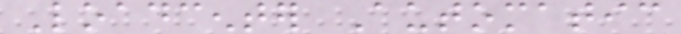Loadcenter Automatic
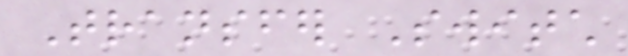Transfer Switch
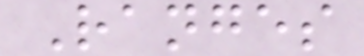Ranges
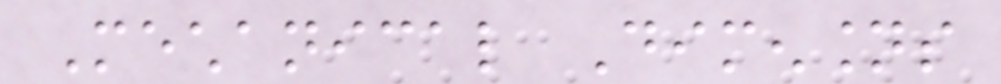Mechanical Dimensions
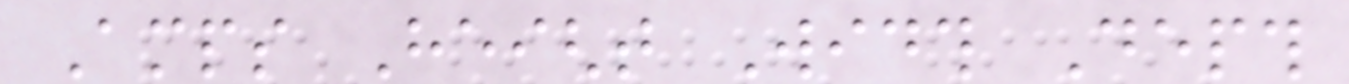Amps Height Width Depth
